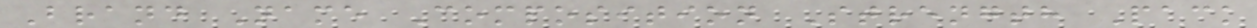Brand Name Composition Strength Pack
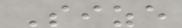Size
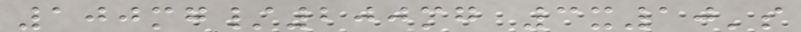100mg/200mg 3x10's
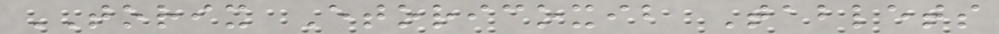TORIX Etoricoxib Tablets
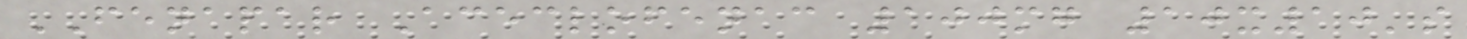FENAPAR Aceclofenac 100mg 10x10's
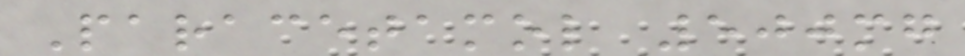Paracetamol 500mg
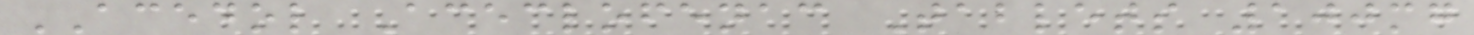ACEDOL Aceclofenac Tablets 100mg
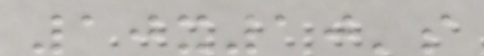10x10's
